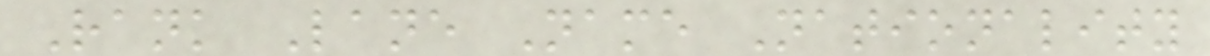Rank Lane Name Nationality
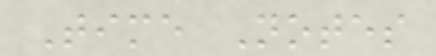Time Notes
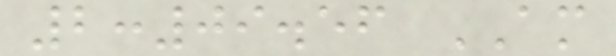2:09.56 AM
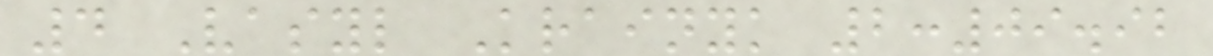4 Vasyl Krainyk 2:09.92
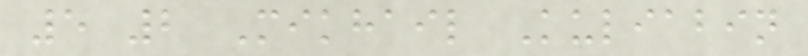5 2 Mikhail Kuliabin
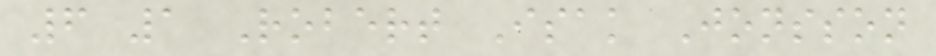6 1 Robert Isak Jonsson
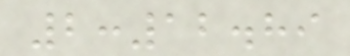2:12.89
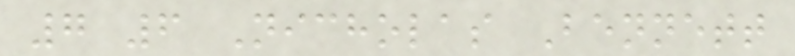7 6 Nicholas Bennett
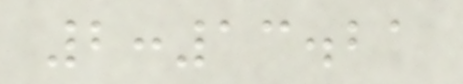2:13.21
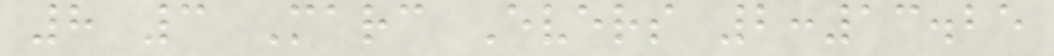8 3 Marc Evers 2:13.25
